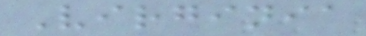Virginia
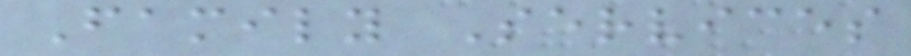Family Services
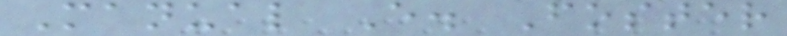Manual E. Foster
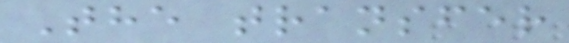The transfer
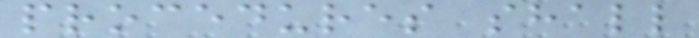procedures shall
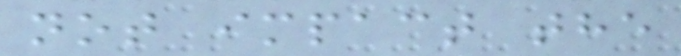not impact the
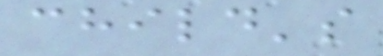child's
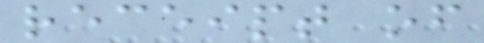receipt of
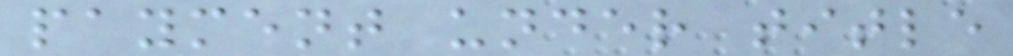payment under title
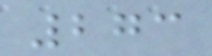273
